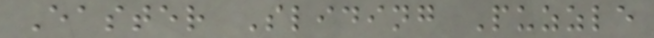Easter Sliding Puzzle
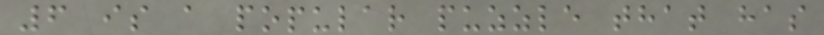6 is a popular puzzle that has
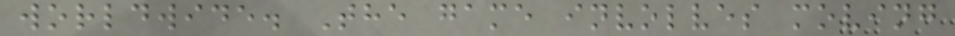worldwide. The game involves moving
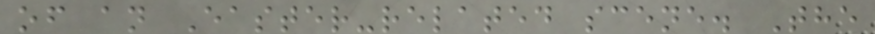of an Easter-related scene. The
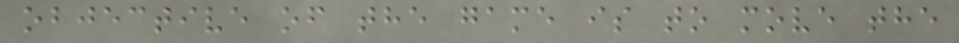objective of the game is to move the
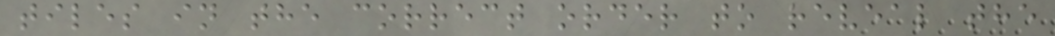tiles in the correct order to reveal the
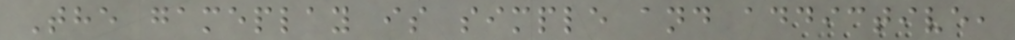The gameplay is simple and addictive,
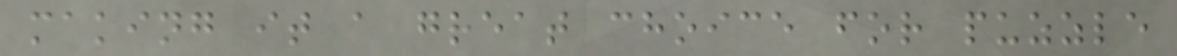making it a great choice for puzzle
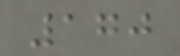170
